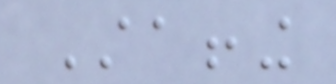Staffing
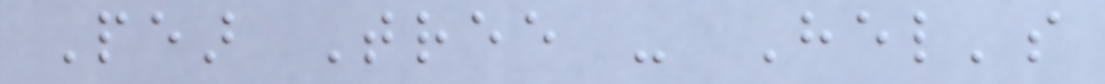Pear Tree - Hel's
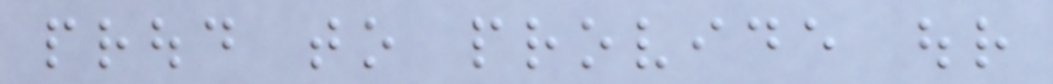proud to provide our
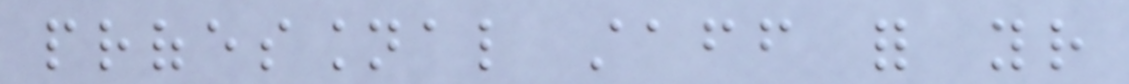professional staff for your
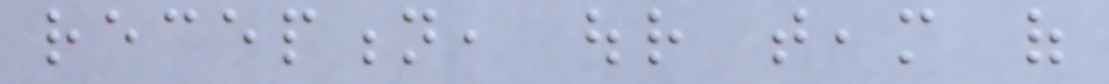reception, our team of
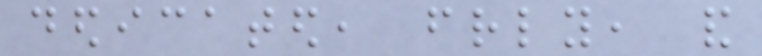dedicated, friendly, and
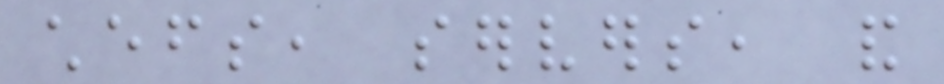chefs, servers, and
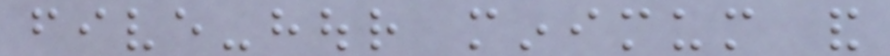five-hour minimum and
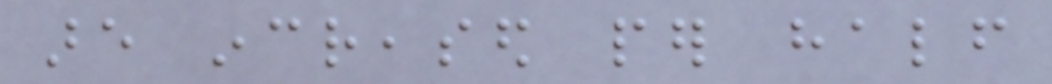are increased per half
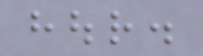hour.
